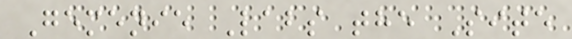Gemenie Labs the Site
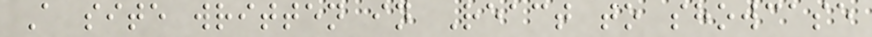A site written in React to showcase
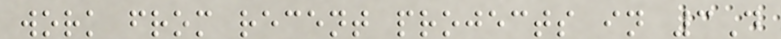work from recent projects in 3D
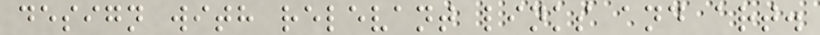design with relevant links and art.
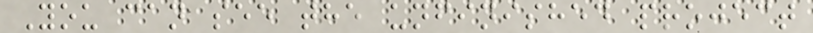You can see the unfinished project
